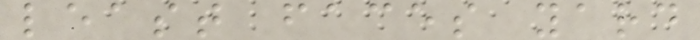least faces yard
